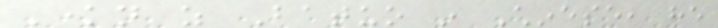Known as Batuo in Chinese, he
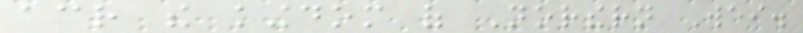across the kingdom of Northern Wei.
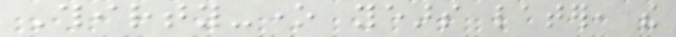Thirty-one years later, the
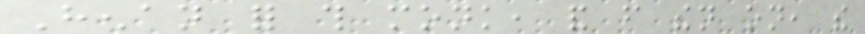Henan for this monk, and from then on, the
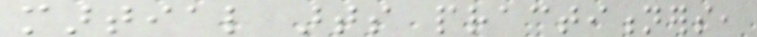martial arts practitioners,
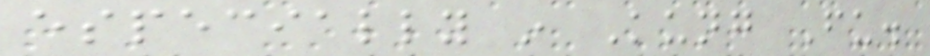especially in Kung Fu.
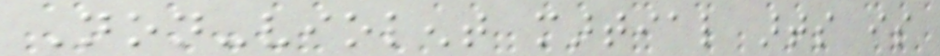Non-violent martial arts is
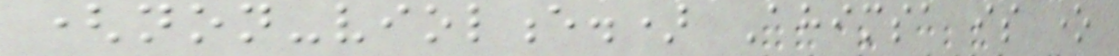(non-violence.) Ahimsa is one
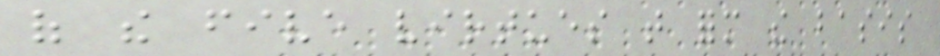of the five virtues that form the basis
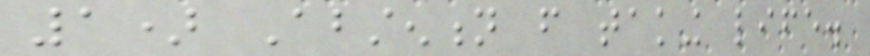1) Abstention from taking life.
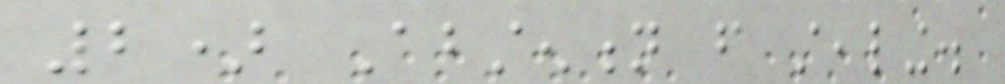2) Abstention from stealing.
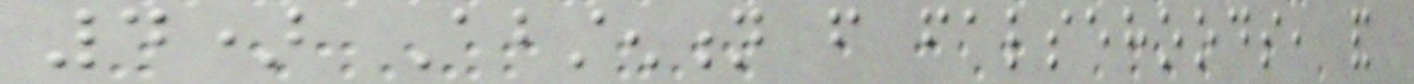4) Abstention from falsehoods, and
